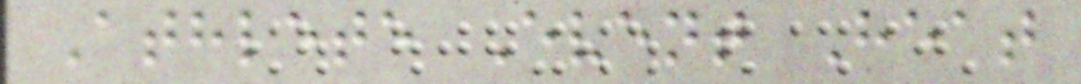Athlete Event Heat
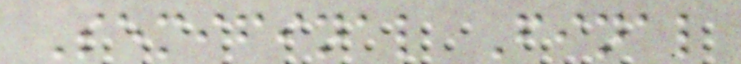Semifinal Final
